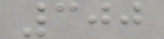300
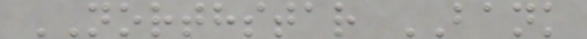NORTHSTAR BANK
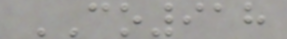CO918
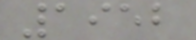1952
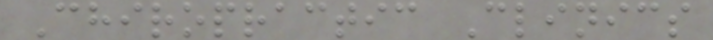Chiropractic Clinics
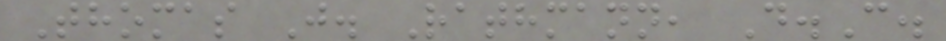Thomas J. Rathmann, D.C.
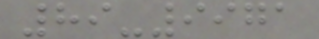89-9971
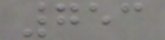753
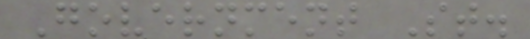Government St.
